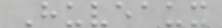Huveaux
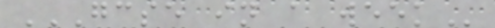GCSE IN A WEEK
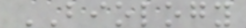BIOLOGY
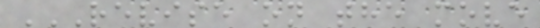REVISE ON THE MOVE
